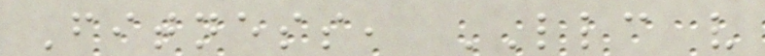Fitness, LLC v
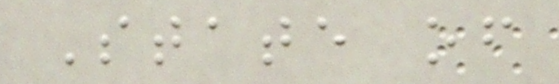State of
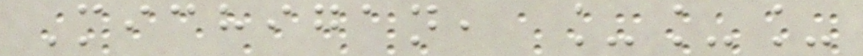Michigan, ___
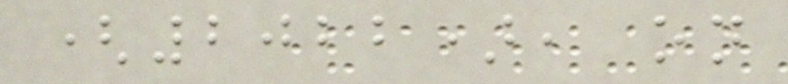(2022), on
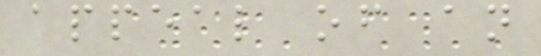appeal of an
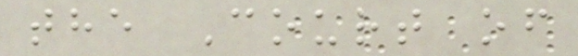the Court of
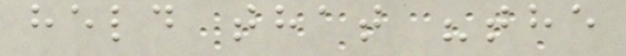held that "the
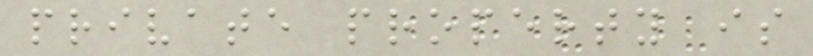private property is
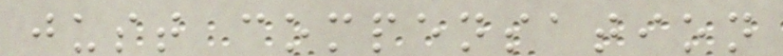just compensation
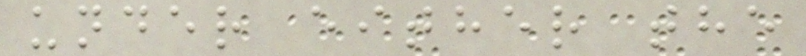under either the
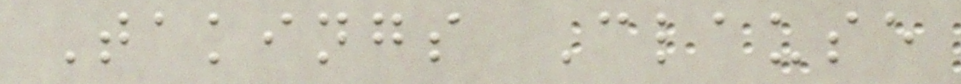Takings Clause
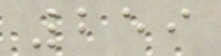259
